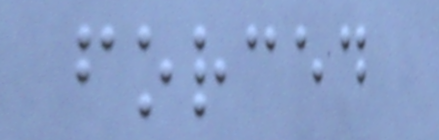forced
